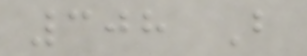308 B
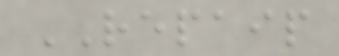REPAIP
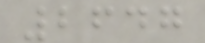2647
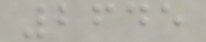2645
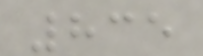835
